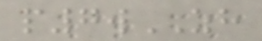p7wZH
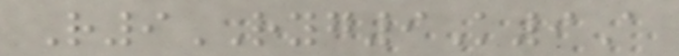R9RYG9K9A
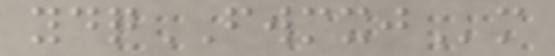ydqFWMXJm
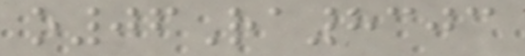o06Ra8303
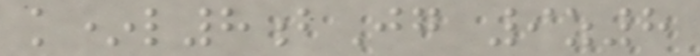k*l8bJg 9z8
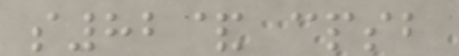s82& cpsb
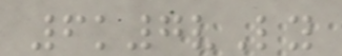6k7vLy
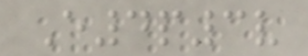E4p3v
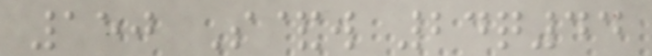150 S&w 24q44
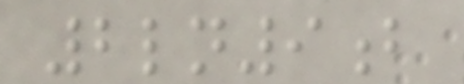2ln9b
